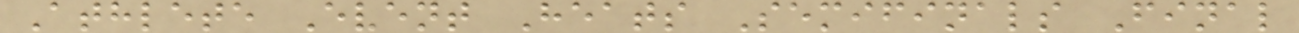Athlete Event Heats Semifinals Final
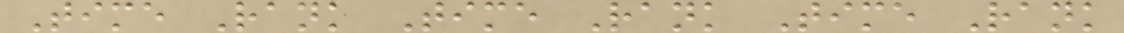Time Rank Time Rank Time Rank
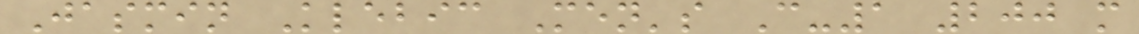Jasmin Klebic Men's C-1 200 m
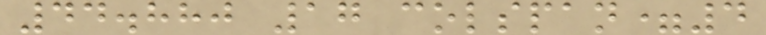44.880 17 colspan=4
